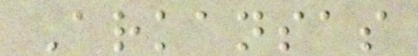Arkansas
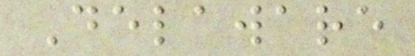Delaware
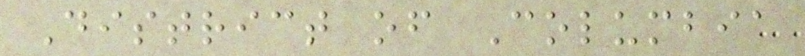District of Columbia
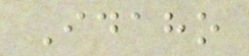Idaho
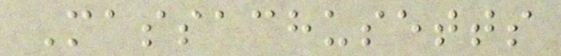Massachusetts
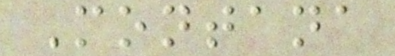Montana
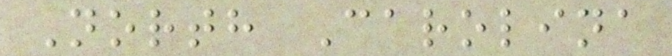North Carolina
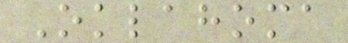Oklahoma
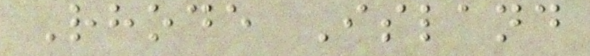Rhode Island
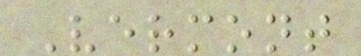Vermont
